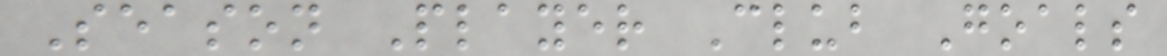Season Player Club Goals
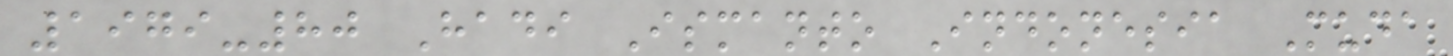1979-80 Hadi Ismanto Indonesia Muda
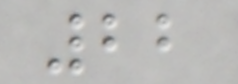22
